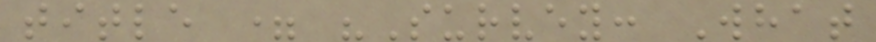title = "Survey: What
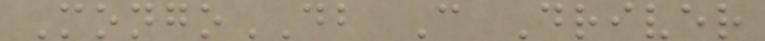MongoDB C Driver
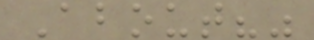About?"
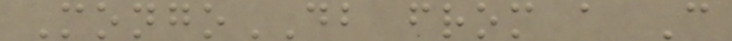MongoDB from a C
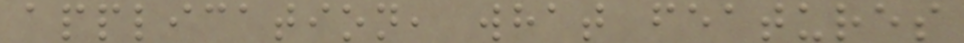application, what features
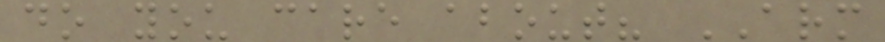do you care about? ARM
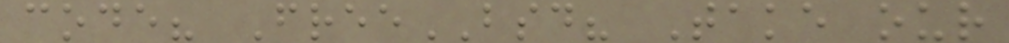code? FreeBSD? Take our
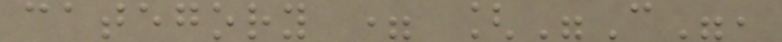category = ["C",
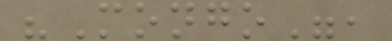"Mongo",
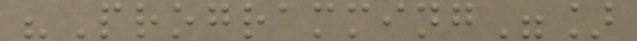"Programming"]
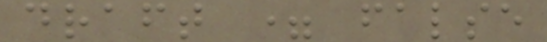draft = false
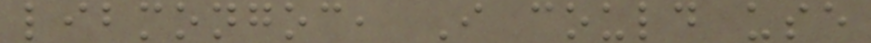libmongoc, I could use
